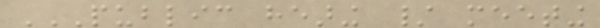PUBLIC HEARING / MEETING
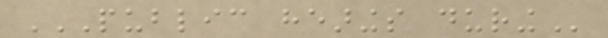PUBLIC HEARINGS DURING
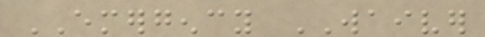EMERGENCY WAIVER
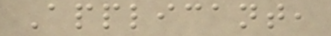Applicant,
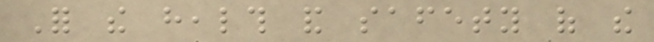For the health and safety of the
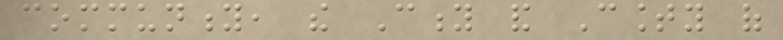community, the City and County of
